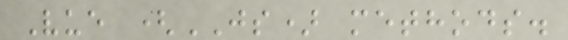Vue (JS) methods.
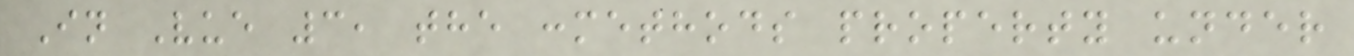In Vue 3, the :methods property under
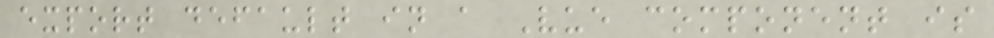export default in a Vue component is
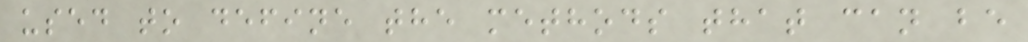used to define the methods that can be
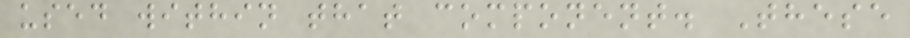used within that component. These
